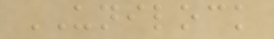UNILOCK
